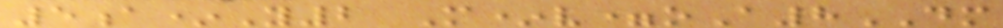5a*Y2 M*v=oA8DM
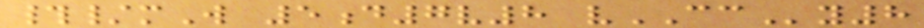#/mW 5d7v8 vCCy8
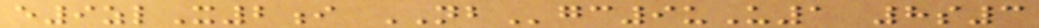e9zlX2i NBgc9uU1 8s3
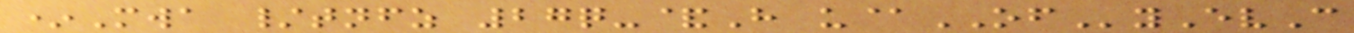*Mwa /tnfz 27q-&H u@OFyEvC
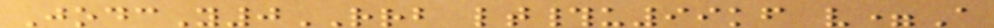JodcY0RRB lt#u99kf v=A
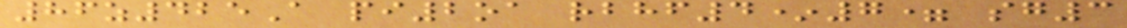86z425A pi2oa rbhf4*7= sg3
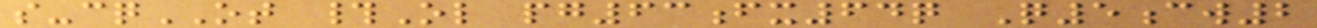s-cqOT #Ol pg63fx64q Q5cw2
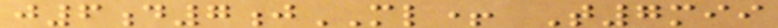j6d7jML+ T7mii
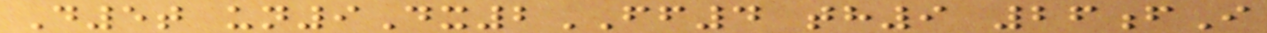D5t un9Dx2FF4 th9 26fI
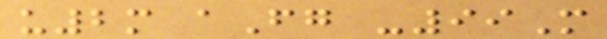u2m aFg -99M
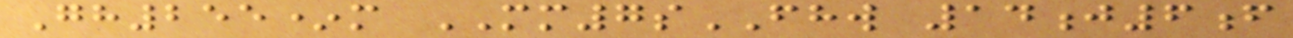Gh255*m MM7sFHW 14j6f
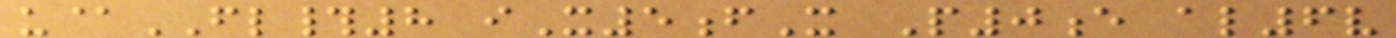u@FL#8 iX5fX P0e al6v
